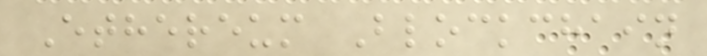Ethereum Blockchain
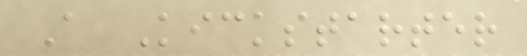A Kickstarter
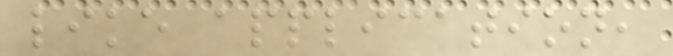like application,
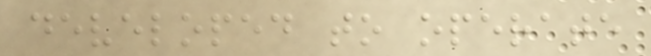developed to operate
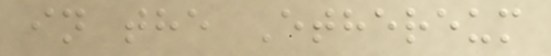in the Ethereum
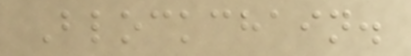Blockchain.
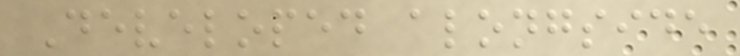Developed alongside
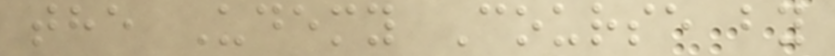the Udemy Course by
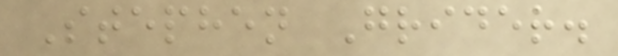Stephen Grider.
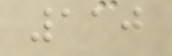110
